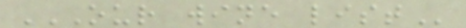OUR WINE LIST
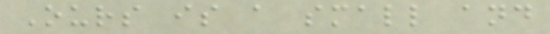Ours is a small and
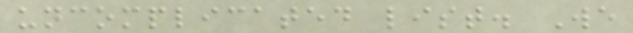uncomplicated list. We
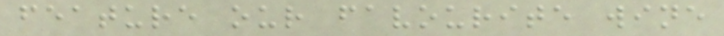feature our favourite wine
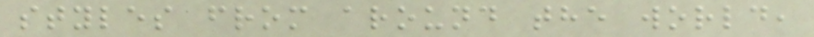styles from around the world,
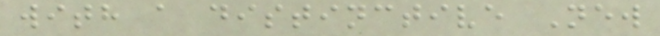with a distinctive New
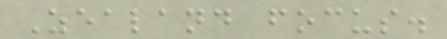Zealand focus.
